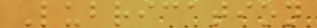Lubrication
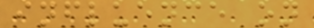influence on
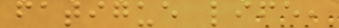fatigue life,
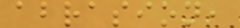abrasion,
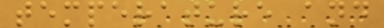temperature and
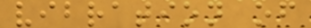vibration of
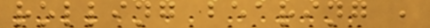rolling bearing ,
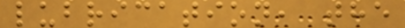lubrication, the
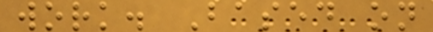work. Based on
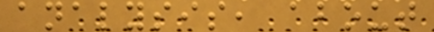analysis, about
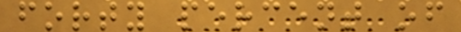forty percent of
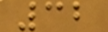32
